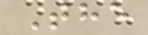The
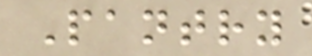Pantry
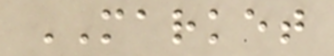MARKET
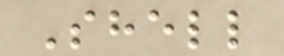Shell
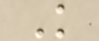K
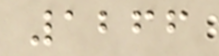1266
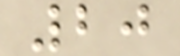20
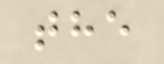the
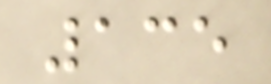135
